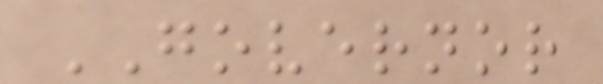GOVERNOR
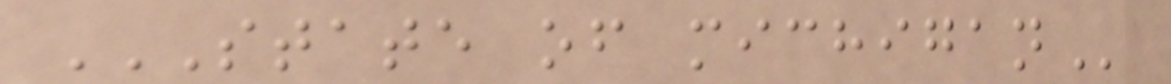STATE OF MICHIGAN
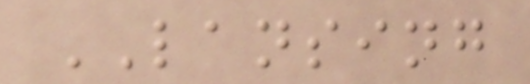LANSING
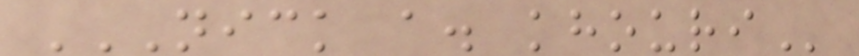NICK A. KHOURI
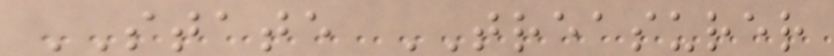STATE TREASURER
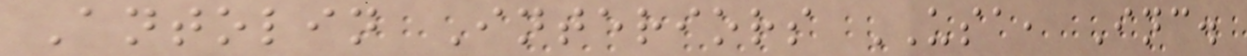Antolin Interiors USA, Inc.
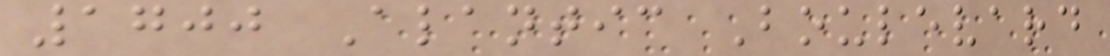1700 Alantic Boulevard
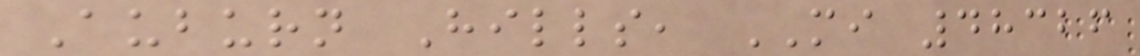Auburn Hills, MI 48326
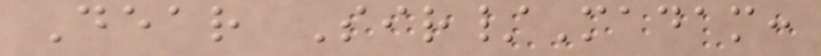Dear Sir/Madam:
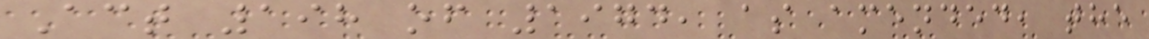Act 198 of 1974, as amended, the
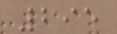295
